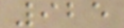925
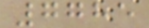7785
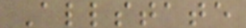Allstate
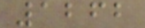1262
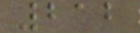212
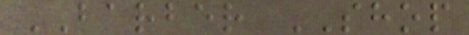BARBER SHOP
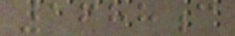1688c
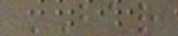BAR
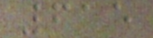615
